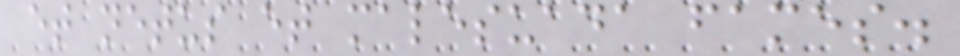et netus et malesuada fames.
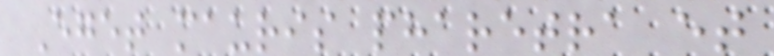Eget mauris pharetra et
